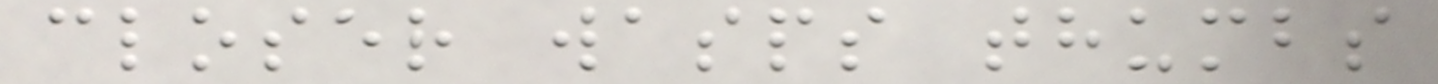closer wasps thumbs
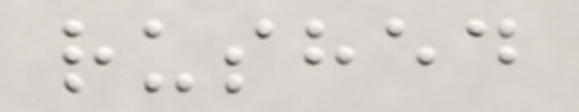rushed
